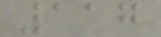117
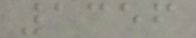1356
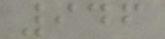946
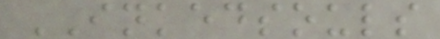INKEDSOULS
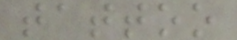tattoo
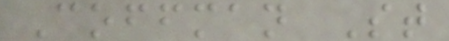Coffman St
